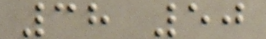38 50
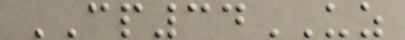CP34UZ
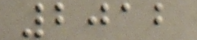2012
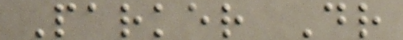Parker Dr
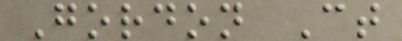Gordon Ct
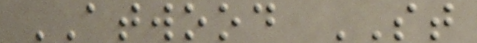ATWOOD ST
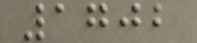1702
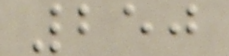250
